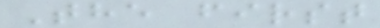The first
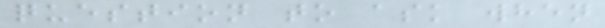question to ask when
